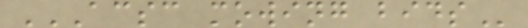ACSC MOWING BIDS
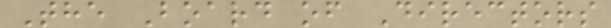The Board of Directors
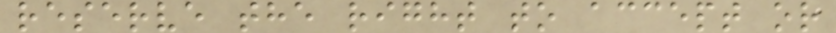reserve the right to accept or
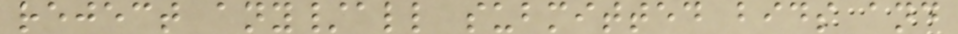reject any/all submitted bids and
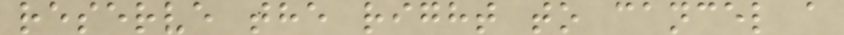reserve the right to cancel a
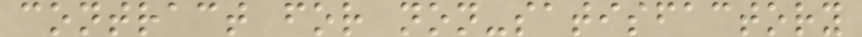contract for non-satisfactory
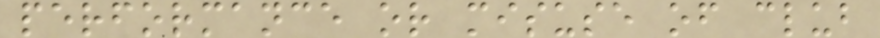performance or misuse of club
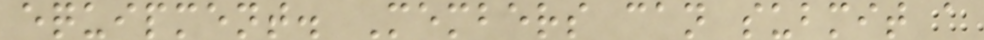equipment. Members can submit a
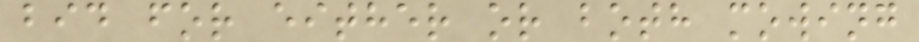bid for either or both mowing
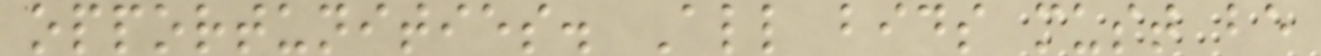opportunities. All bids must be
